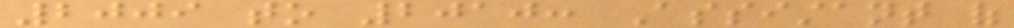2009 to 2010: Assistant of
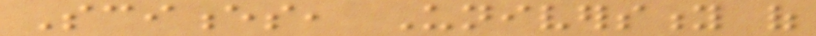Sciences, University of
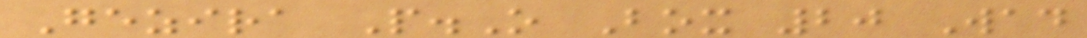Gezira P.O Box 20 Wad
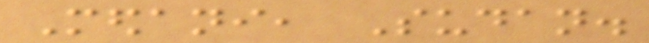Medani, Sudan.
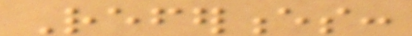References:
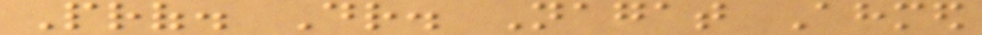Prof. Dr. Nagat Ahmed
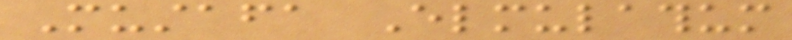Mustafa Elmulathum
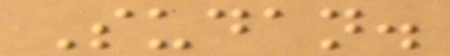Sudan.
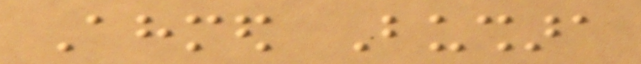Ahmed Bushara
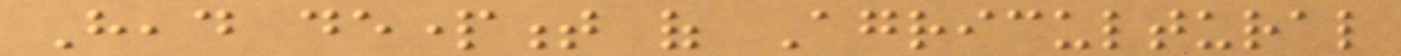Head department of Agricultural
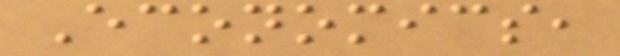Economics,
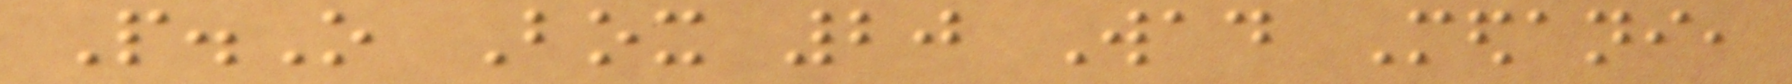P.O Box 20 Wad Medani,
